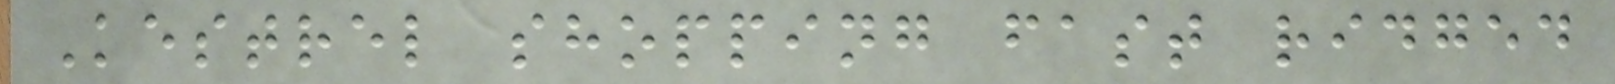Kestrel shopping fast ridged
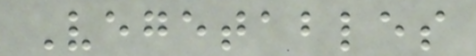Vegetables
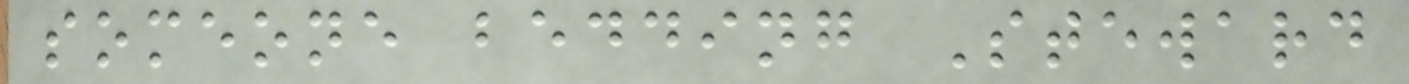someone bedding Steward
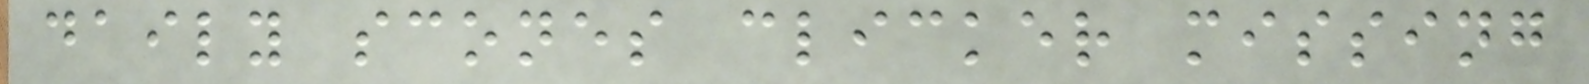daily scones clicker missing
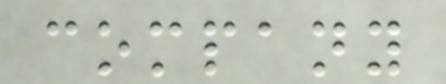company
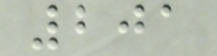201
